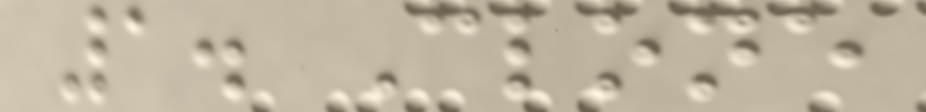1. Clone
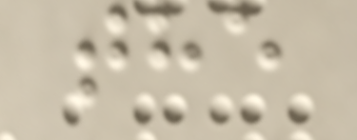the
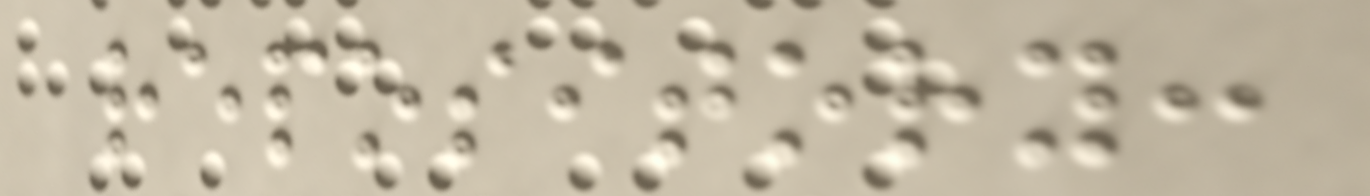repository:
